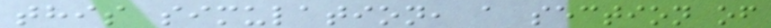this simulation, a section of
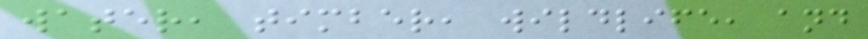water, timber, wildlife, and
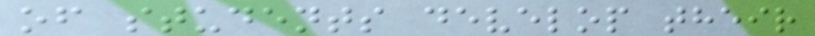of students develop their
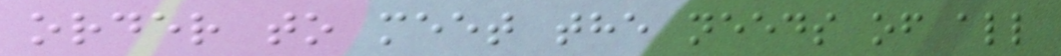order to meet the needs of all
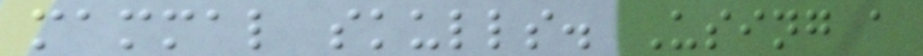mammal skulls. Using a
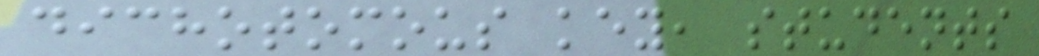dichotomous key, students
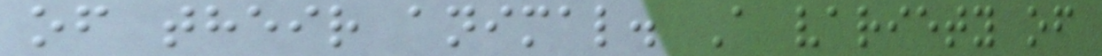of their animal. A variety of
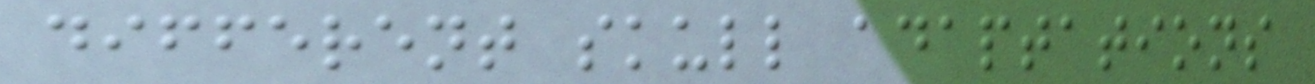different skull adaptations
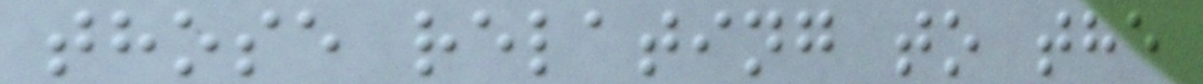those relating to the
